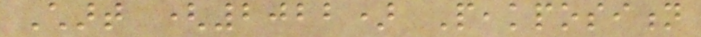Chart (2022) Peakposition
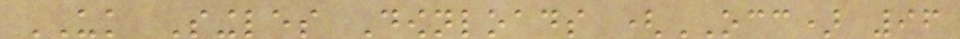UK Singles Downloads (OCC) 96
